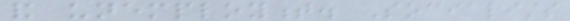and unemployment. Socialists
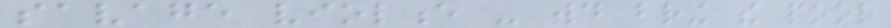savage violence - would bring the poor
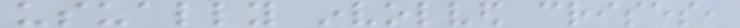usually involved crises,
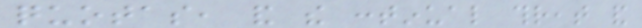quotas, and the continual threat and
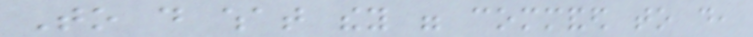To do what they were commanded to do,
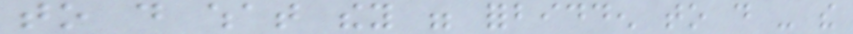to do what they were forbidden to do - the
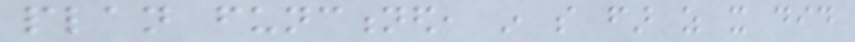plan functioned, in so far as it did
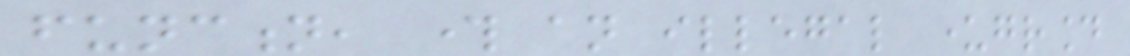function, through an illegal underground
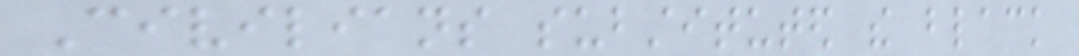Civilians substituted the black
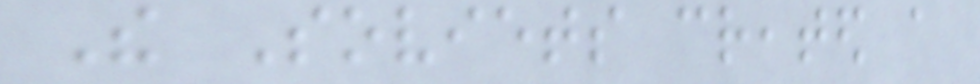The Soviets created a
